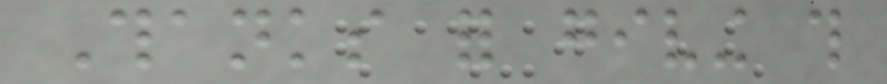Thanks for giving this
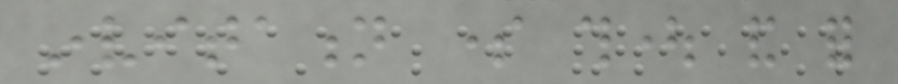invitation some thought and for
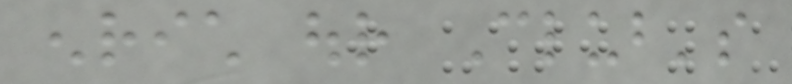enrich our Club's
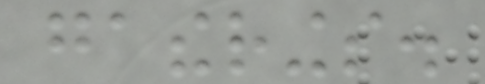gatherings.
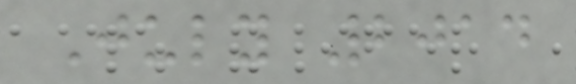July 2014
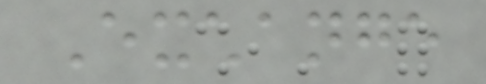Exchange
